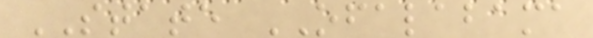STATE OFALABAMA
